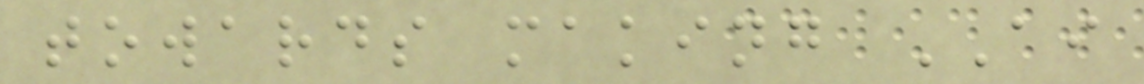towards making AI
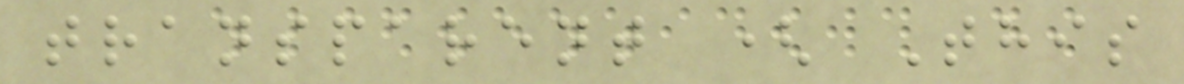transparent ( This
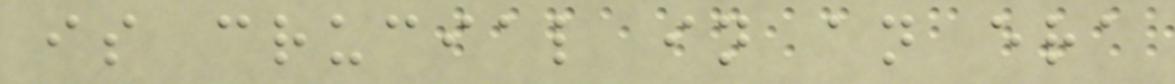is crucial in an era
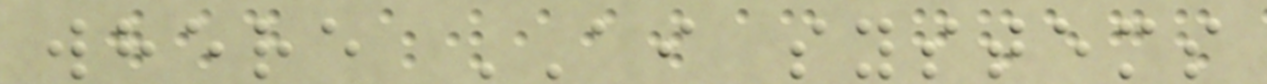where AI systems
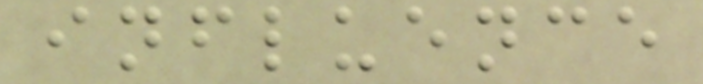influence
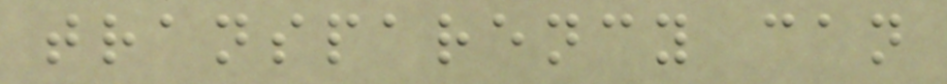transparency can
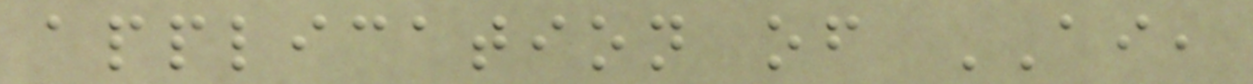application of AI,
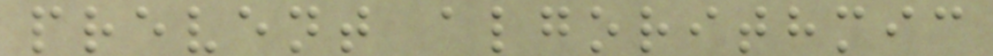prevent algorithmic
